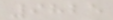9825
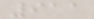911
